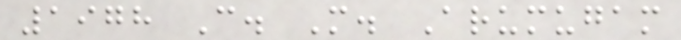1978 C. M. Arumugam
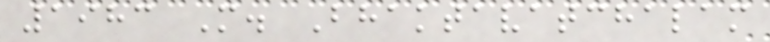1983 M. Bhaktavatchalam
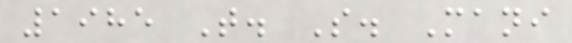1985 T. S. Mani
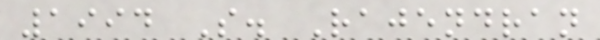1994 S. Rajendran
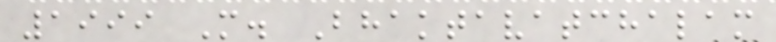1999 M. Bhaktavatchalam
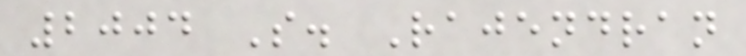2004 S. Rajendran
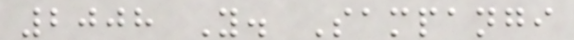2008 Y. Sampangi
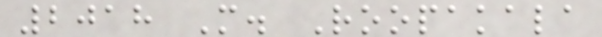2018 M. Roopakala
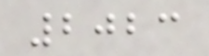2023
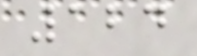124
